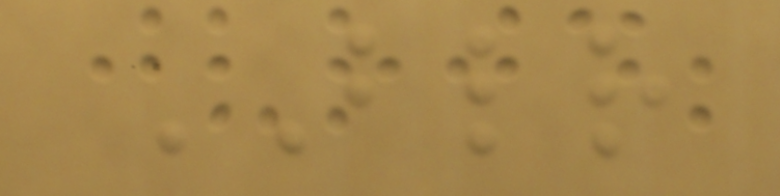BLR
